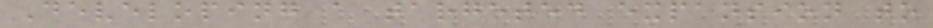Developing a targeted expansion to
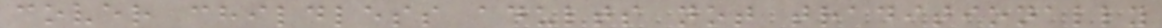cover childless adults not traditionally
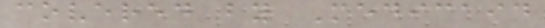covered by Medicaid
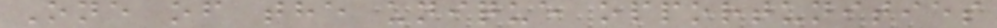One of the unique opportunities
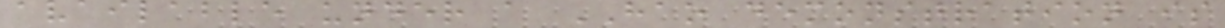available under a HAO demonstration is
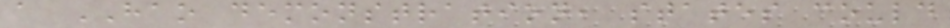a HAO demonstration, states could
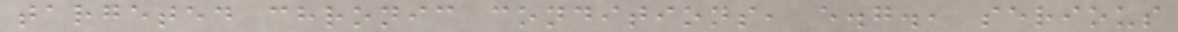targeted chronic conditions, e.g., serious
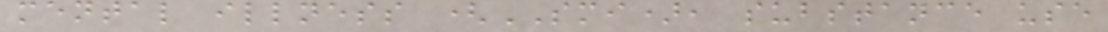mental illness (SMI), substance use
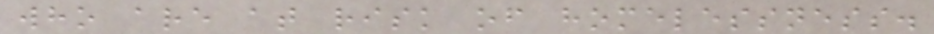who are at risk of homelessness.
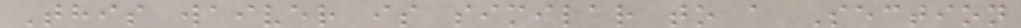This waiver is similar to a Section
